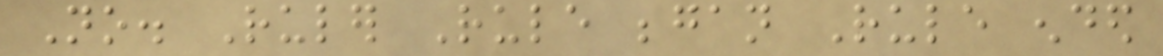No. Ruler Rule began Rule ended
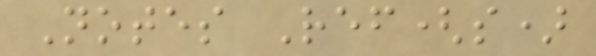Notes Ref(s)
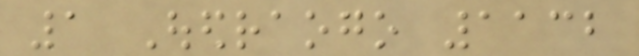1 Ouedraogo 1132
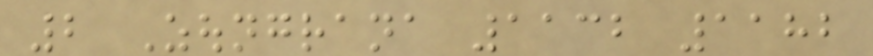2 Zoungrana 1132 1182
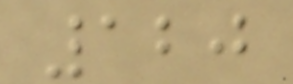120
